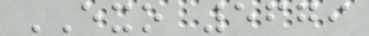EXO 5679
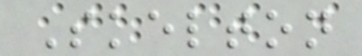Skelton
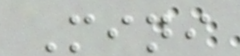Mini
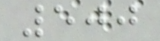500
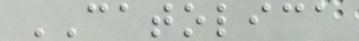CATOLICA
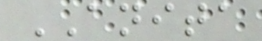ANITA
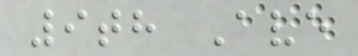9th Ave
